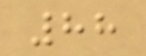88
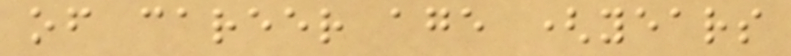of career age (years
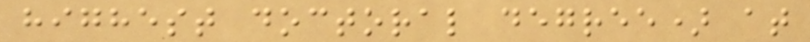highest doctoral degree) at
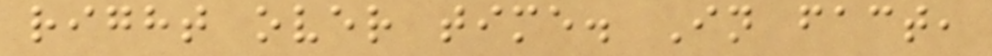right over time. In fact,
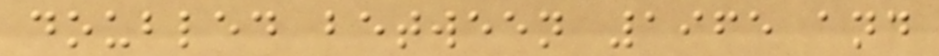doubled between 1965 and
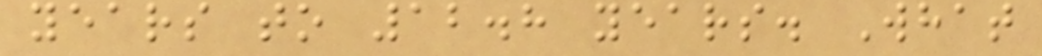years to 12.8 years. What
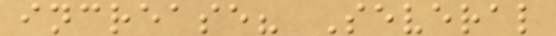increase? Several
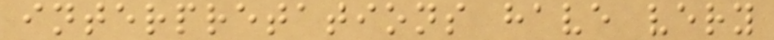interpretations have very
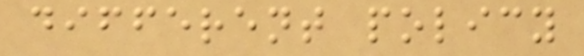different policy
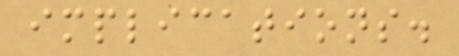implications.
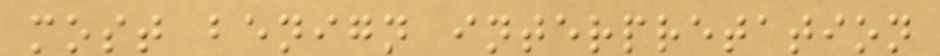most benign interpretation
